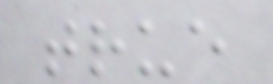true
